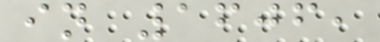in 1606,
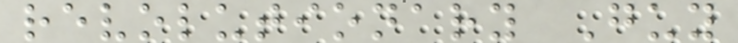revolutionary Guy
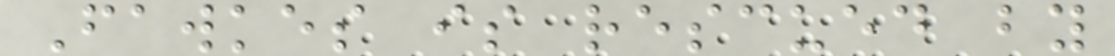Fawkes is rescued by
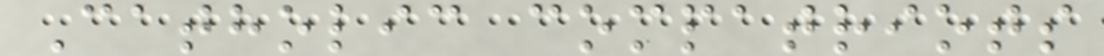Catholic compatriots
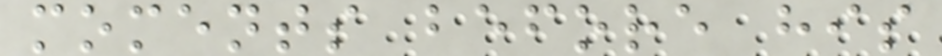moments before his
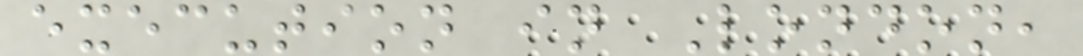execution in London,
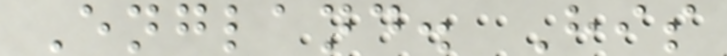England. His
